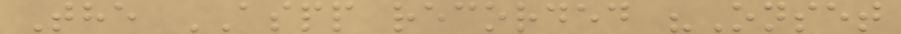The ASPP recorded "Onset
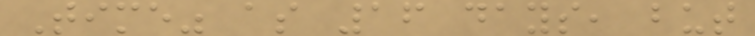Time" as 16 days, but
